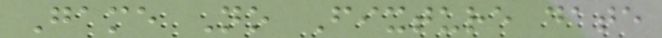Game No Fixture date
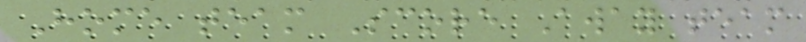Home team Score Away team
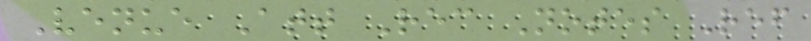Venue Att Rec Notes Ref
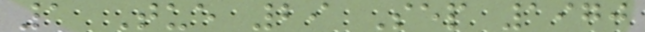1 Tue 29 Sep 1970
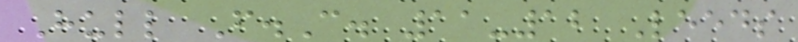Hull F.C. 11-12 Leeds
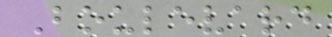Boulevard
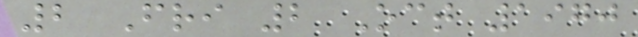2 Fri 2 Oct 1970
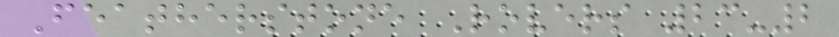Featherstone Rovers 23-2
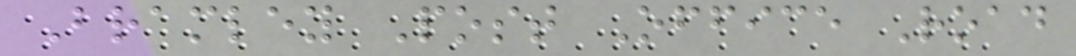Bramley Post Office Road
